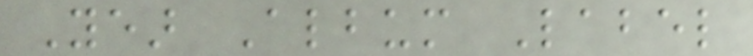Year Album Label
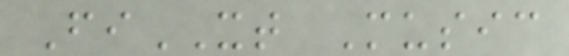FiXT Music
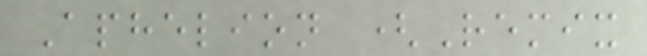Aphelion (Remix
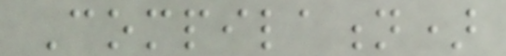Compilation)
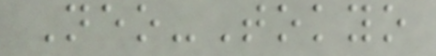Neo-Tokyo
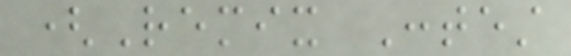(Remix Contest
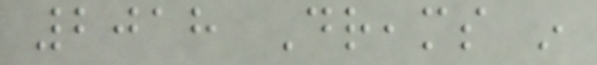2018 Dreams in
